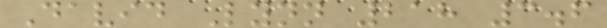David Lynn 218 3.6
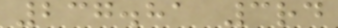237.81 3rd
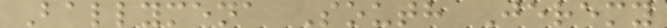Ballymena South Jeremy
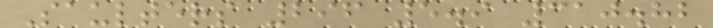Saulters 296 5.9 310.82
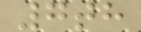7th
